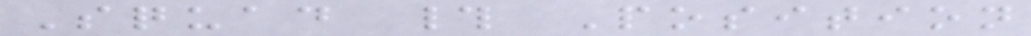Squad # Position
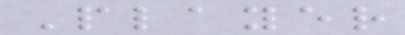Player
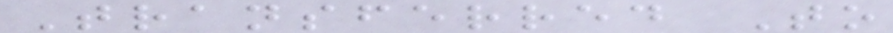Transferred To
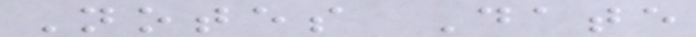Notes Date
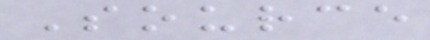Source
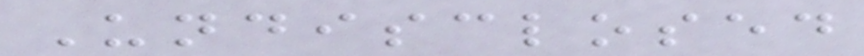Undisclosed
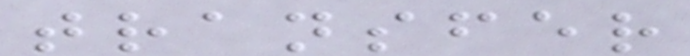transfer
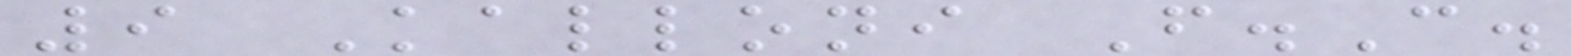9 Kalloni F.C.
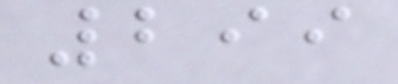299
